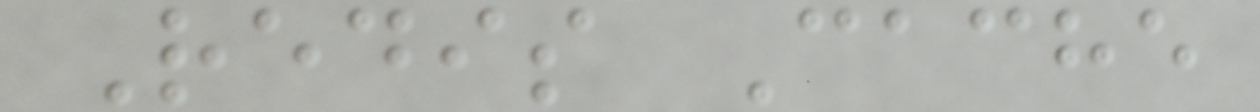Redis Cache
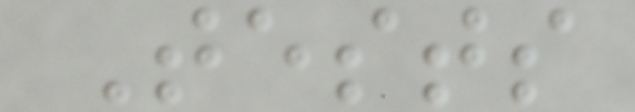Tests
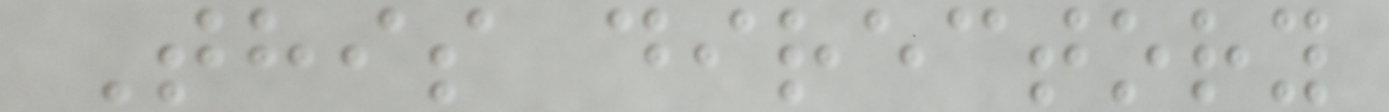This directory
